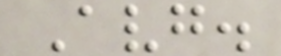Avg.
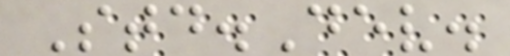Std.Dev.
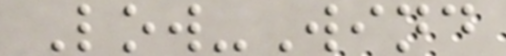Low-Wind
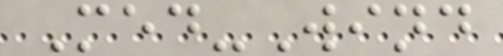Med-Wind
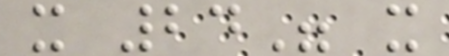x 24" x
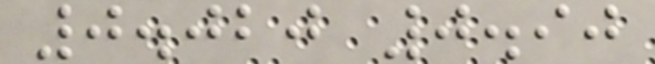0.020 0.90
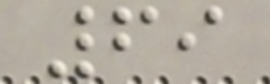69
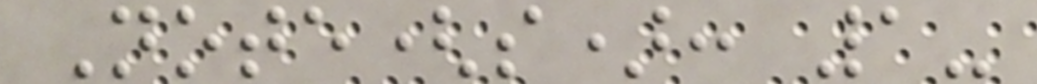Note(s): 1-
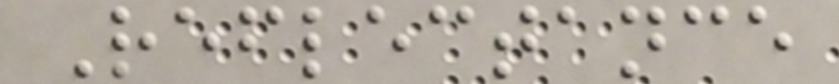Reflectance
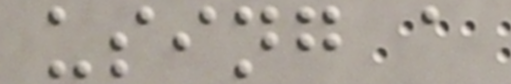using a
